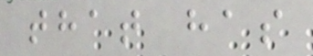that has
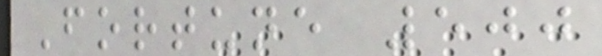Fortune 500
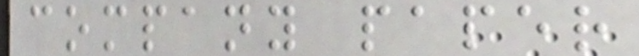company paper
